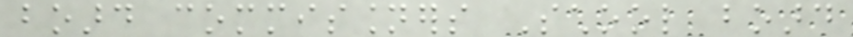board commissioners School board
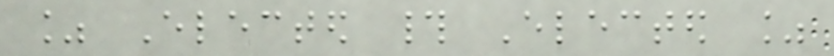% Elected # Elected %
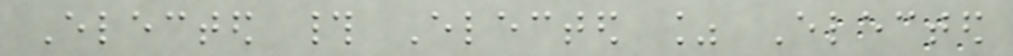Elected # Elected % Elected
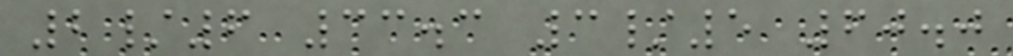2/6 33.3 3/5 60.0
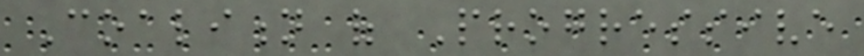Coalition of Progressive
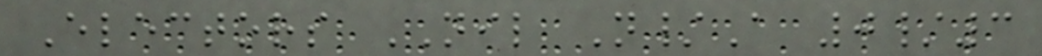Electors NIL N/A 0/3
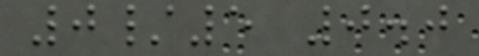0/5 0.0
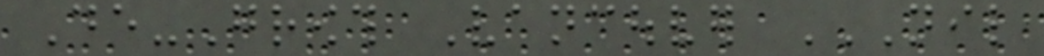De-Growth Vancouver NIL
